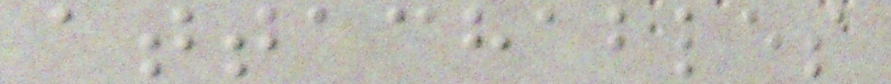attachables
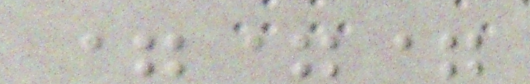===
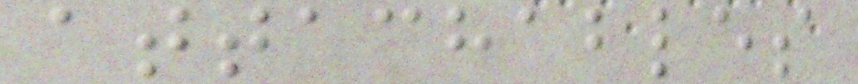attachables
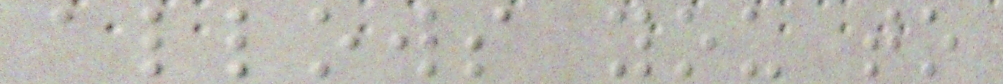allows you to
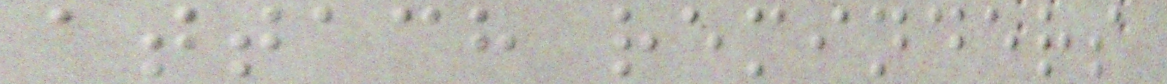attach reminders
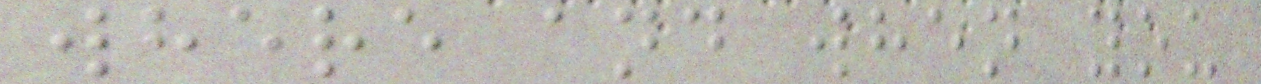where and when you
